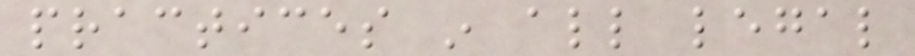practices in all legal
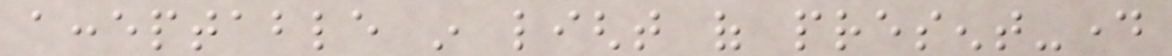acceptable in light of present-day
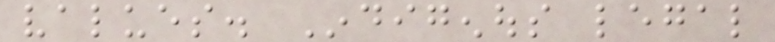values. Indigenous legal
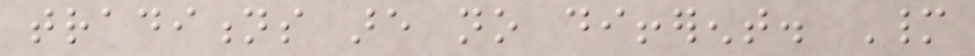traditions are no different. Many
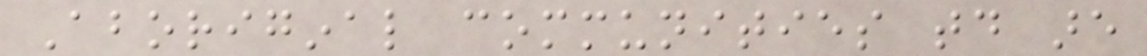Aboriginal communities today are
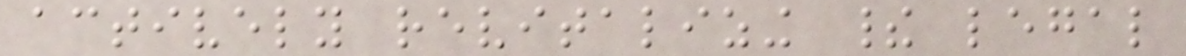actively revitalizing their legal
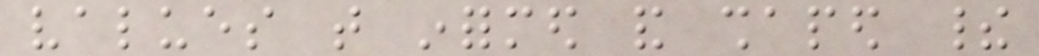values that informed and shaped their
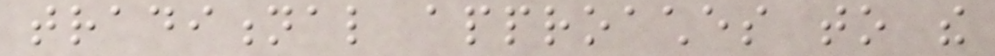traditional approaches to the
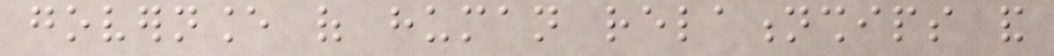governance of human relationships and
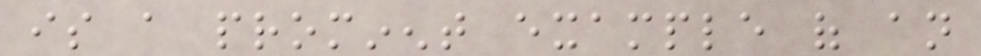is a prominent example of an
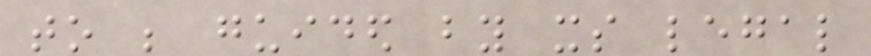to be guided by its legal
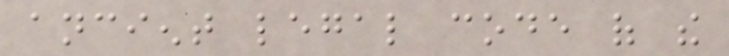ancient legal code of the
